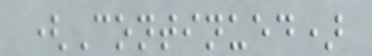(Continued)
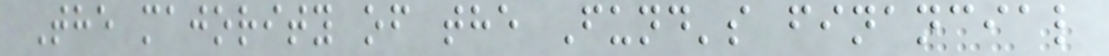The majority of the Fund's financial
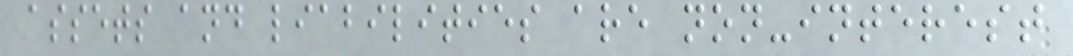assets and liabilities are non-interest
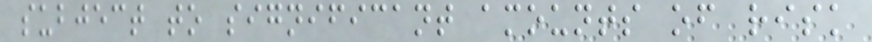subject to significant amounts of risk
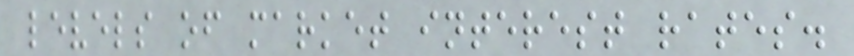levels of market interest rates.
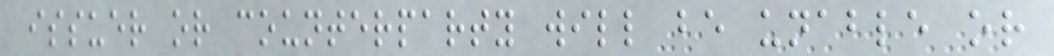issuer or counterparty will be unable or
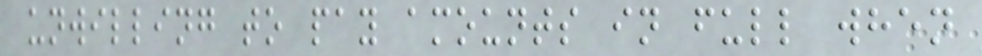unwilling to pay amounts in full when
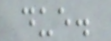due.
